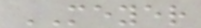MEYER
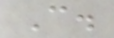C.
